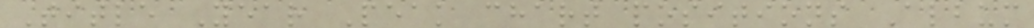Title Year Peak chart positions Album
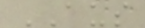AUS
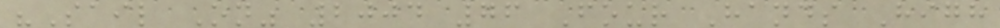"Sail On" 2004 76 Four Hands High
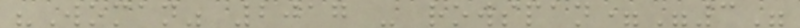"Woman" 2017 - rowspan="3"
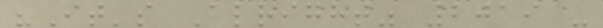"It's Alright" 2019 -
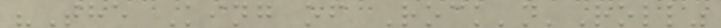"The King of Rock'n'Roll"
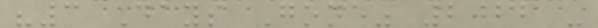"3 Days Gone" 2022 -
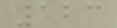123
